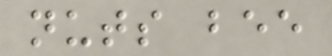nuts bee
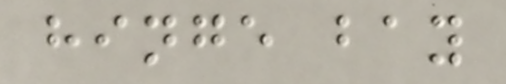hinge bay
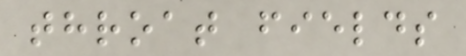throat fields
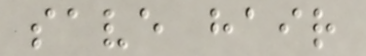save hair
